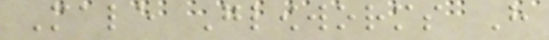Male Glowworms Have
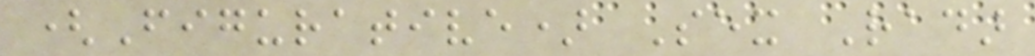(Figurative) Sex Radar
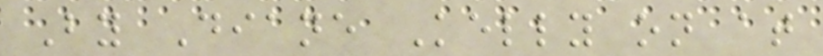By Diane Kelly on at
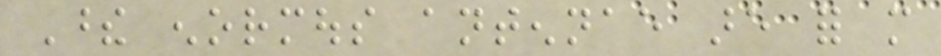These enormous antennae are for more
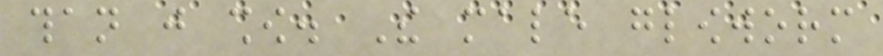than just show. The male glowworm
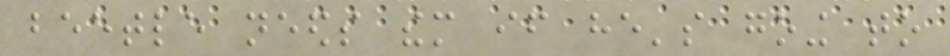beetle needs them if he's going to
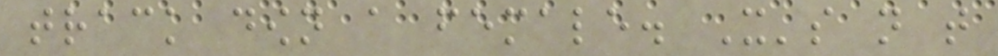track down a female. It's not that
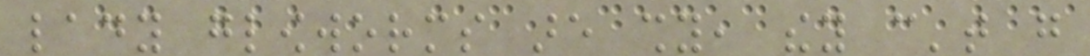lady glowworms are shy, they can't go
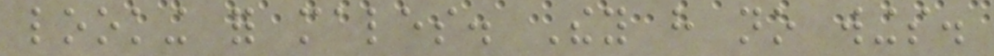looking for males. They have no wings.
